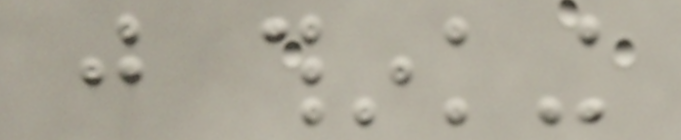just thinking
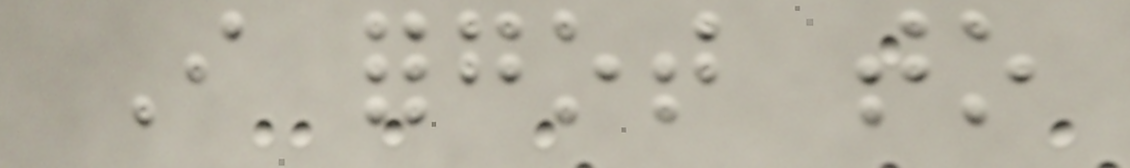I forgot to
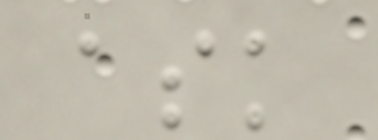ask
